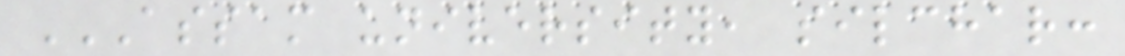ASSAM UNIVERSITY, SILCHAR:
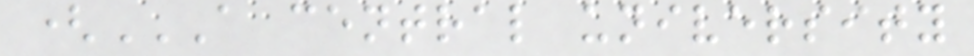(A CENTRAL UNIVERSITY
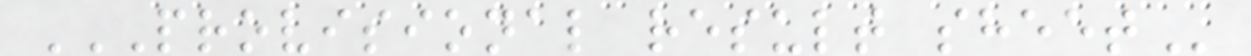PROVISIONAL RESULT SHEET
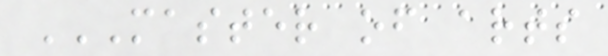MASTER OF ARTS
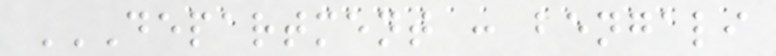DEPARTMENT : BENGALI
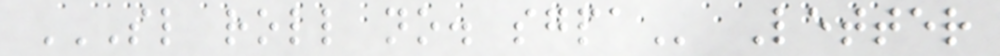SL ROLL NO. SGPA Letter
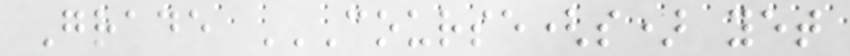Grade COURSE(S) YET
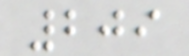209
